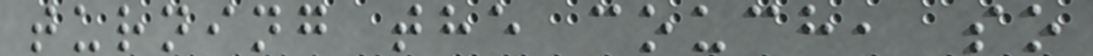turning the couch, so
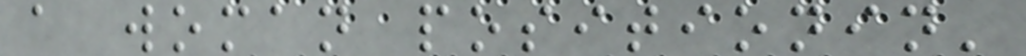a woman positionin'
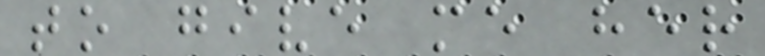to give me her
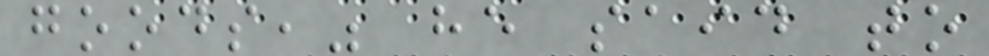goods," he said to
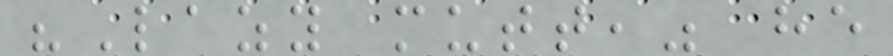"Lazy mutt," he
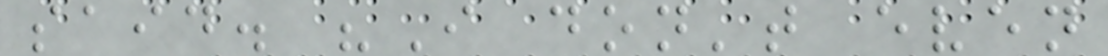said. "I don't even
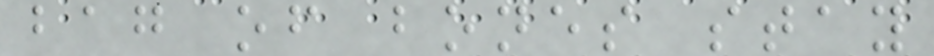bag of bones stay
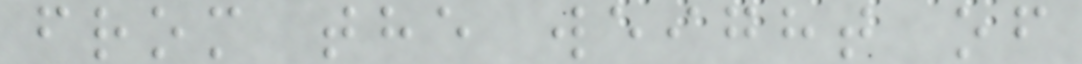from the weight of
